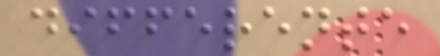differente
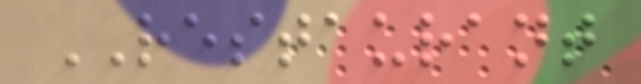RESTAURANT
